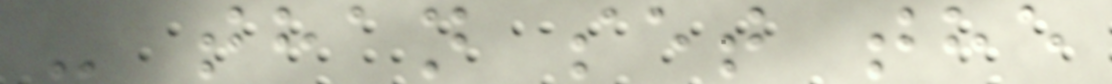- than set the
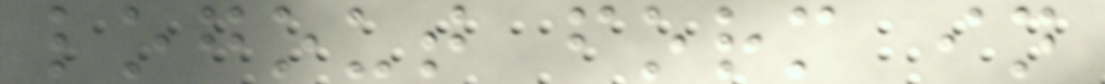logout form in
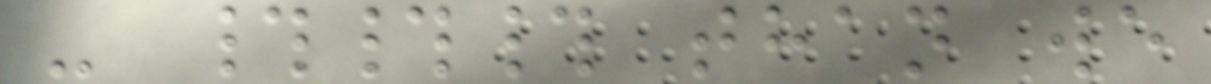- ### than we
